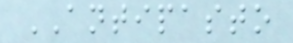ANTIPASTO
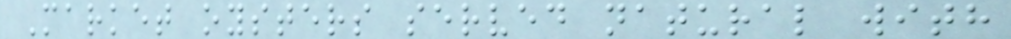Market oysters served natural with
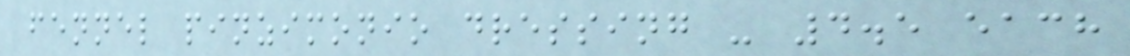fennel pinzimonio dressing - 4.5 each
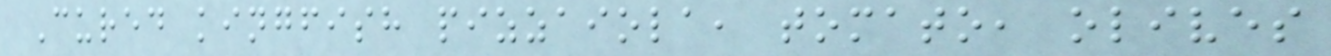Cured kingfish pizzaiola, tomato, olives
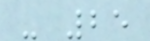- 25
